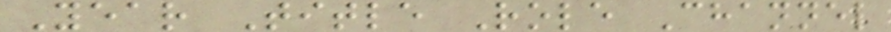Year Title Role Channel
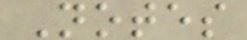Notes
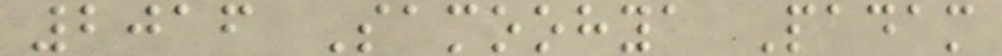2016 Samoohya Padam
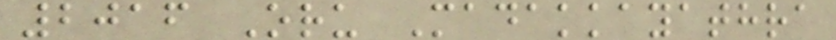2016 Oru Madakkayathra
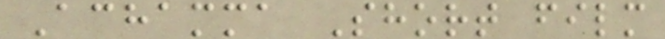Achamma Short film
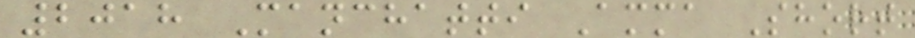2018 Manchatti Amma Short
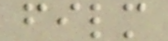film
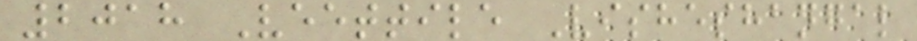2018 Veettile Visheshangal
